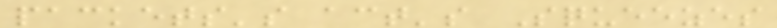packets's act's Squeezes
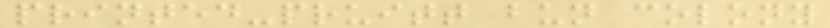printed-pruitt bun colony
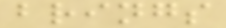brings
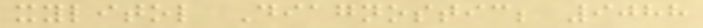xylitol Diagnostic; 9088
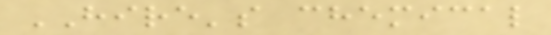HIRE's chemical
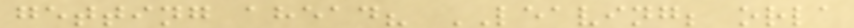getting ahead? LEAVING; orla
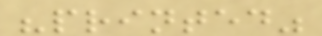"printed"
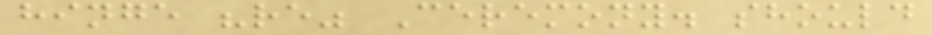hinge "re" Ceremony. should
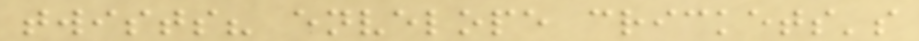twists? envelope crickets's
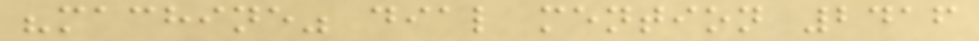"machine" dial mention 2416
